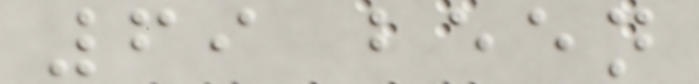69 been
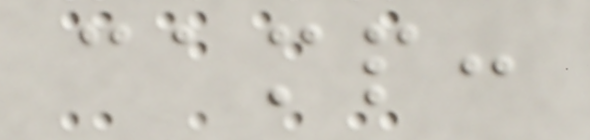camp:
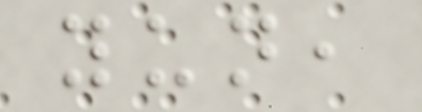yun,
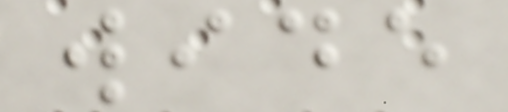wide
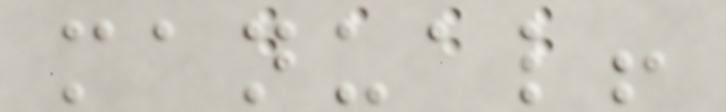manual!
